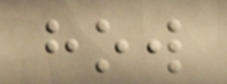how
